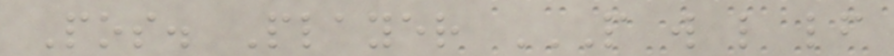Pos. Player P W L LF
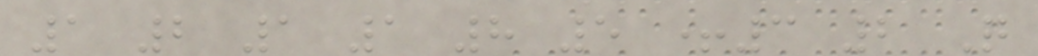1 2 1 1 8 5 +3 2 Q
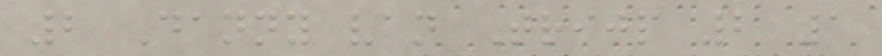2 Danny van Trijp 2 1
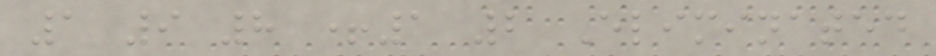1 9 8 +1 2 Eliminated
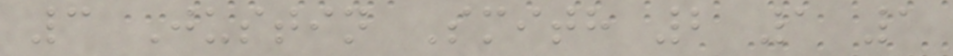3 Justin Smith 2 1 1
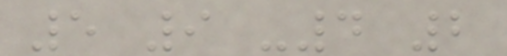5 9 -4 2
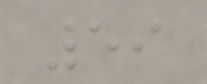59
